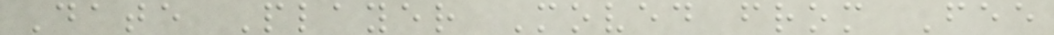Date Player Moved from Fee
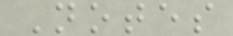Notes
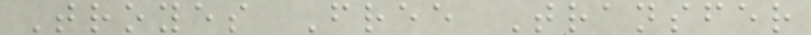Troyes Free Transfer
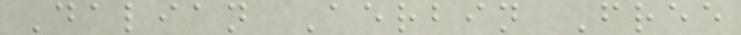Dalian Aerbin Free
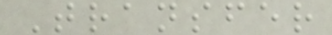Transfer
